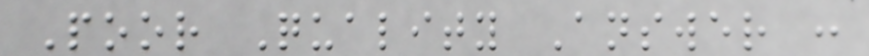Poor Quality Answer :
